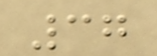37
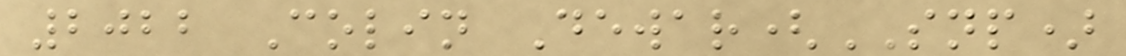2022 Colin Dewar(SNP)
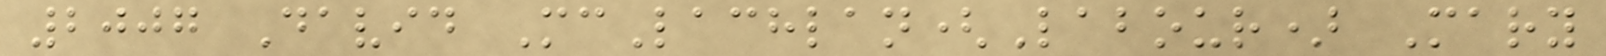2007 David McLachlan(Labour) Mary
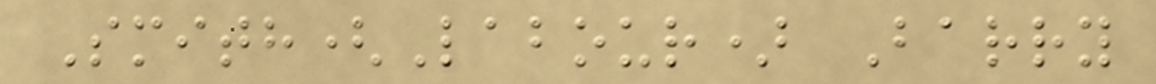Smith(Labour) Barry
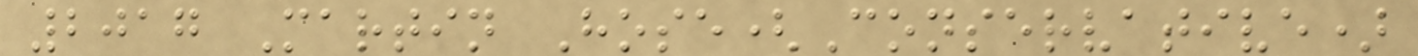2017 Martin Hose(Conservative)
